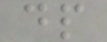dp
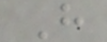H
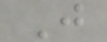J
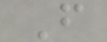F
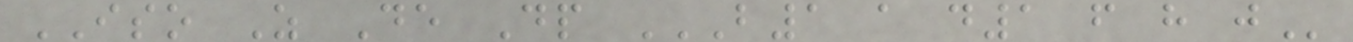ISO Z De Dp B1 A D1 F H J
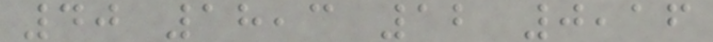40 18,3 12 0,16
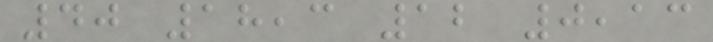40 18,3 12 0,13
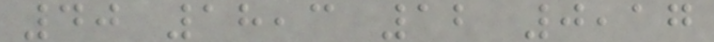40 18,3 12 0,17
